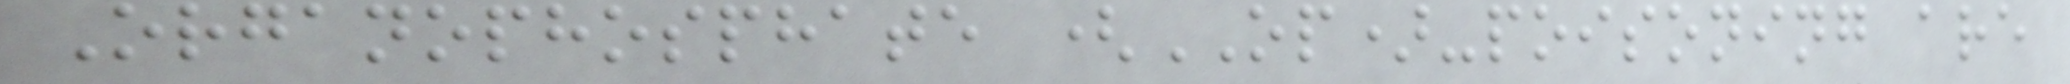Organophosphate (OP)-poisoning are
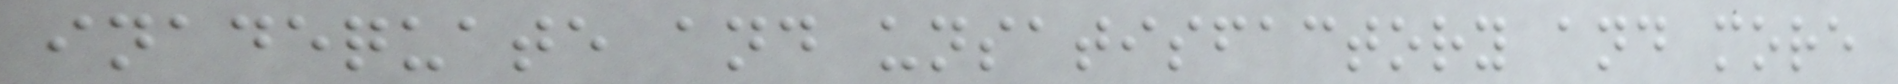inadequate and unsatisfactory and more
